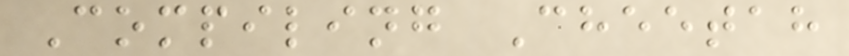Compiling Cheetah
